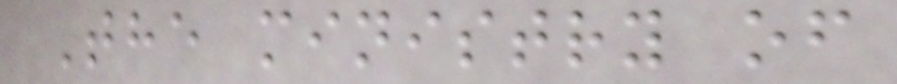The ministry of
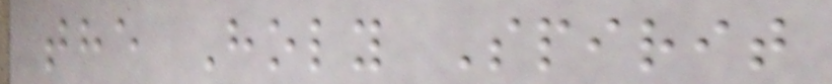the Holy Spirit
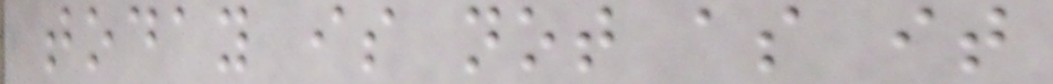today is not as it
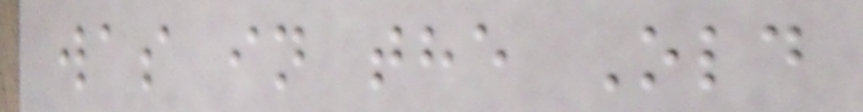was in the Old
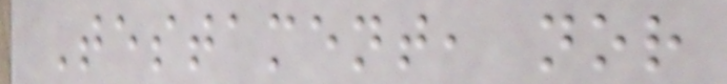Testament, nor
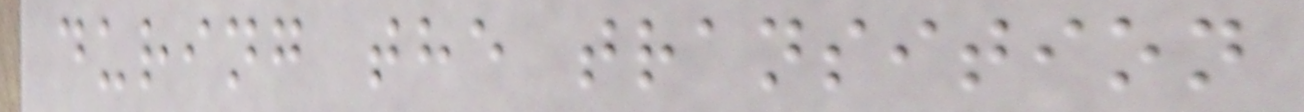during the transition
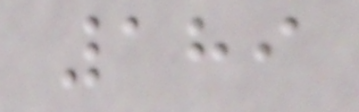189
